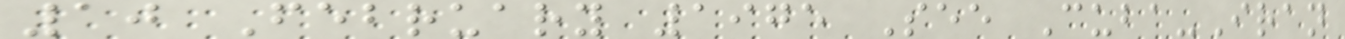10 February 1975 See Cuba-Iran
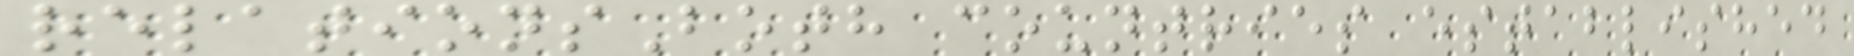relationsBoth countries established
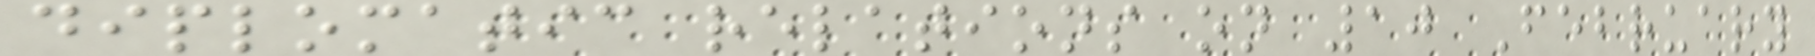diplomatic relations on 10 February
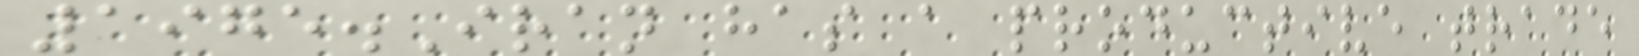1975.Iran has a productive trade
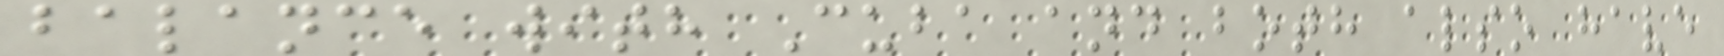balance with Cuba and both also have
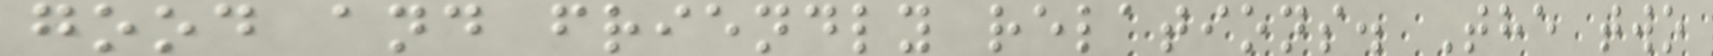good and friendly relations. The two
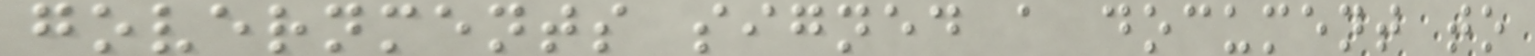governments signed a document to
